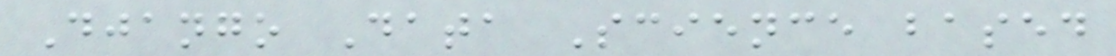Django Data Science based
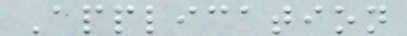Application
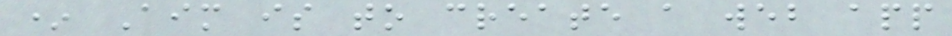* Aim is to create a web app
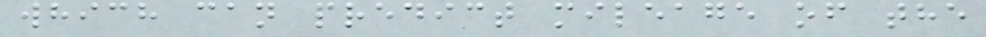which can predict mileage of the
